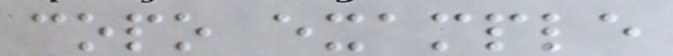copo example
